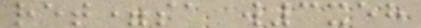ret=sa w3xeh
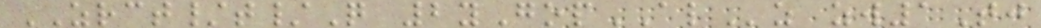ZRCT/t/Q 2yGopALz zw1Tj
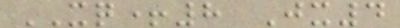XQ+8 Jx4
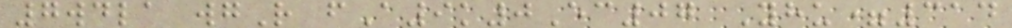7wdla wgR fA9k0Ec07 Yhu=314
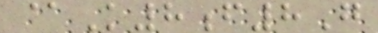@K8f8G
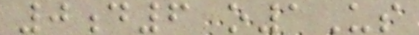0d6 o1Us
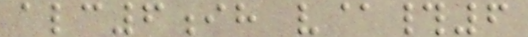alc6ih v@#6
